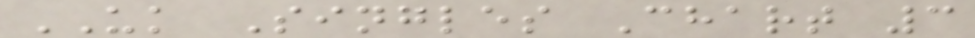UK Singles Chart 3
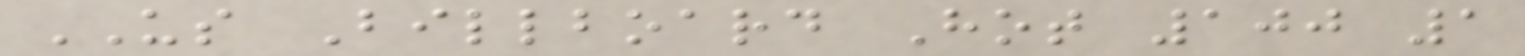US Billboard Hot 100 1
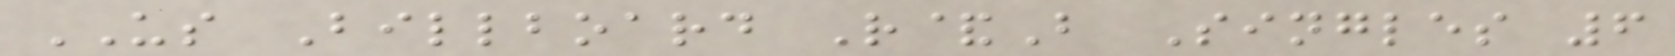US Billboard R&B Singles 6
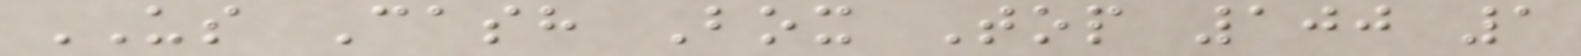US Cash Box Top 100 1
